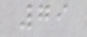79
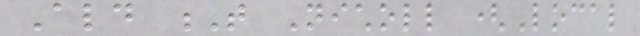Ald T Nicholl (Local
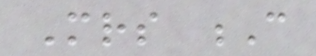Mrs C
